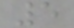5
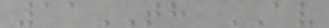11TH AV
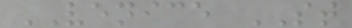VENICE ST
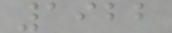1922
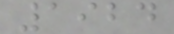1924
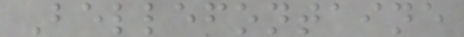Bellefontaine
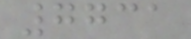7731
